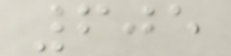605
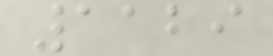1129
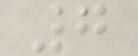7
